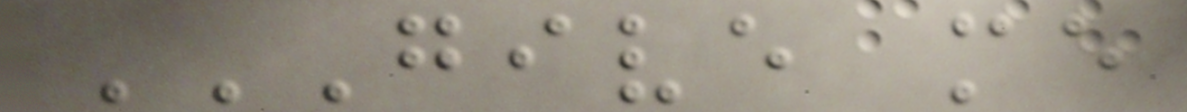GIVE ME
